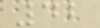42
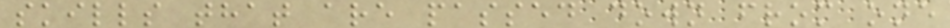skills that are passed down from one
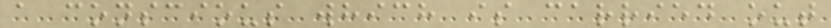a conscious which is carried out
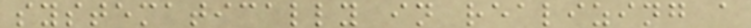systematically in realizing a
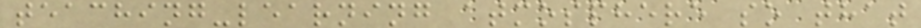teaching-learning atmosphere so that
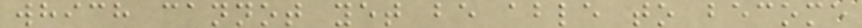which cannot yet be able to become
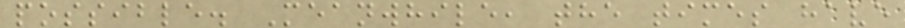possible. Meanwhile, the times have
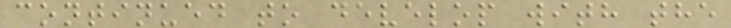continued to develop with the
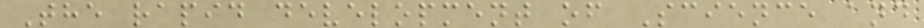The rapid development of Science and
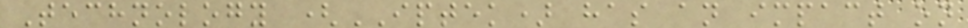Technology (IPTEK) has an impact on
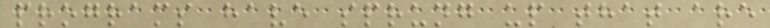programs have sprung up that are
